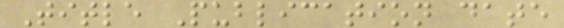Title Publication date
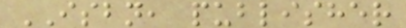ISBN, publisher
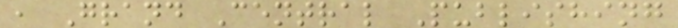, Grand Central Publishing
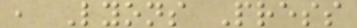, Lyons Press
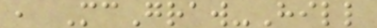, McGraw-Hill
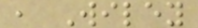, Wiley
